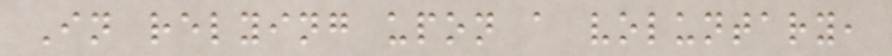In relying upon a voluntary,
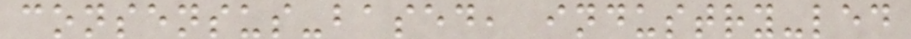consensus-based, industry-led
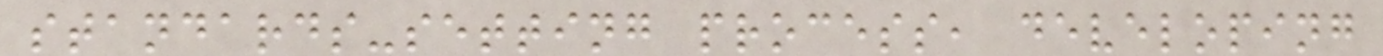standards-setting process, developing
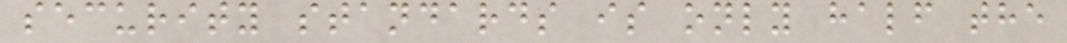security standards is only half the
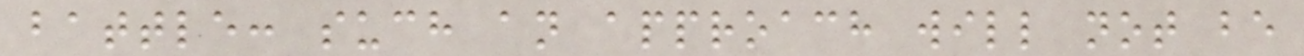battle: such an approach will not be
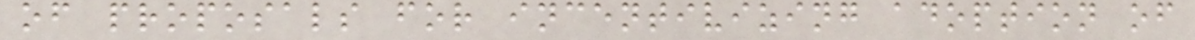of proposals for incentivizing adoption of
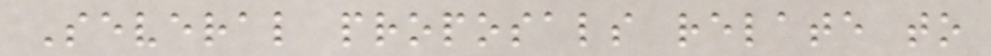Several proposals relate to
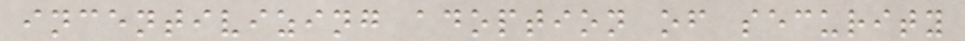incentivizing adoption of security
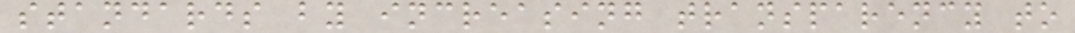standards by increasing transparency to
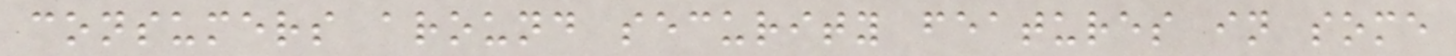consumers around security features in some
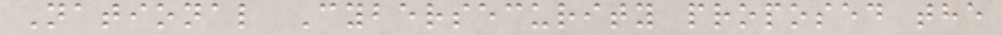National Cybersecurity proposed the
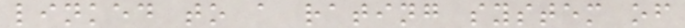linked to a rating system of
